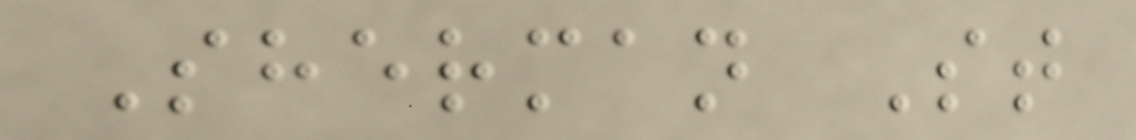Sherman St
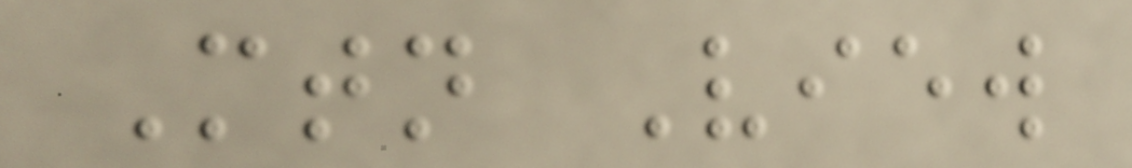Mtn View
